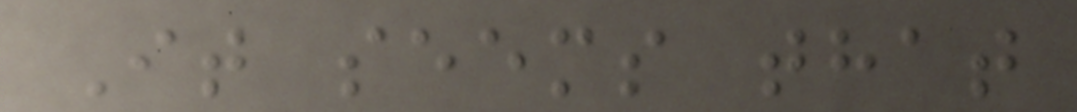It seems that
